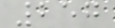257
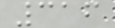316
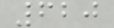620
